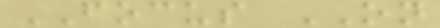FOCUS ON
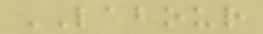LABOUR
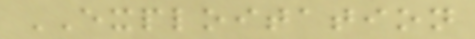EXPLOITATION
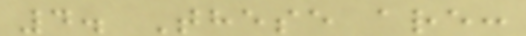4. These are:
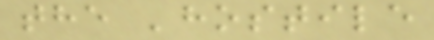the 'hostile
